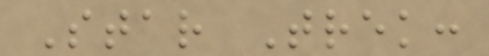Star Trek:
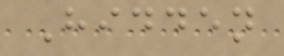Hidden
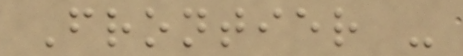Frontier -
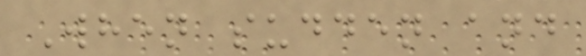When sudden and
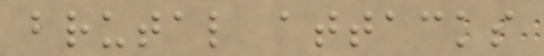brutal attacks
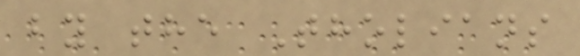by the Tholians
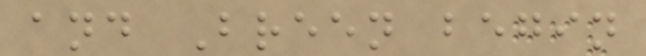and Breen begin
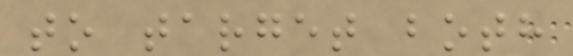to target both
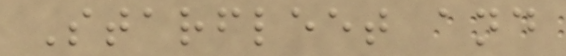Starfleet and
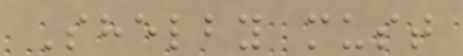Shelby must
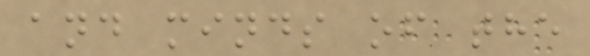and minds of the
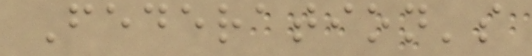Federation's
